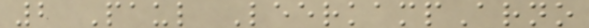2 Paul LeerkampArno
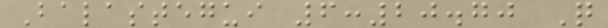Balastegui 6:20.70 Q
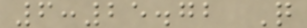6:25.72 Q
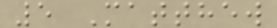5 Matthew
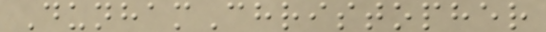DunhamChristopher
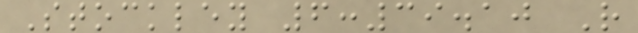Stockley 6:39.10 R
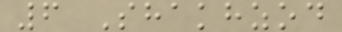6 Shakhzod
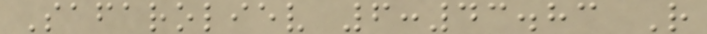Safaroliev 6:43.83 R
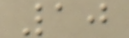10
